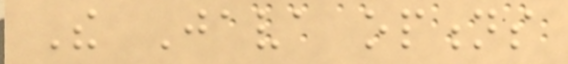The Java options
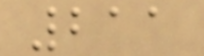211
